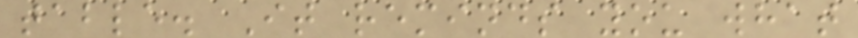table. It reminds you what
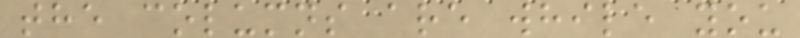the columns are while you
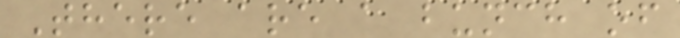There are a bunch of
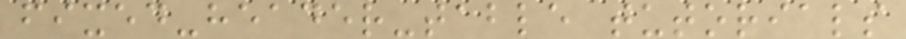fixed-header-table tutorials
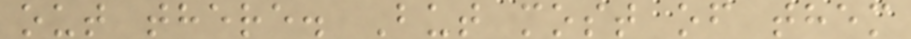out there. But most of them
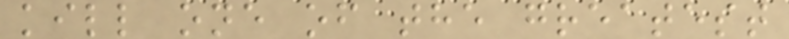kill one of the greatest
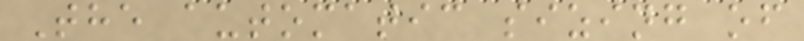The automatic sizing of
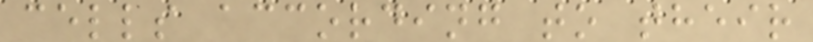cells according to their
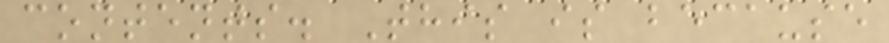contents. This is because
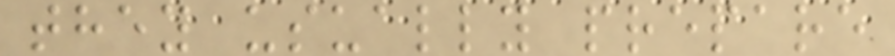they usually prepare
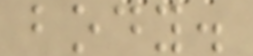body.
